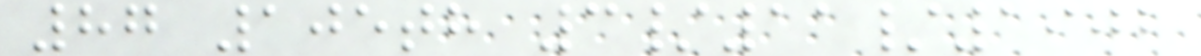87 105th 3/11/1902
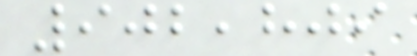902,809
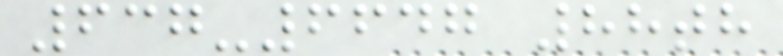637-6647 88th
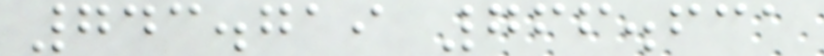743.719 766.631
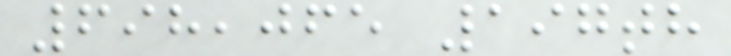698,065 197th
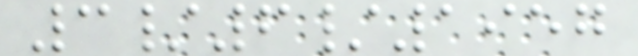3/6/1957
